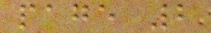page 2
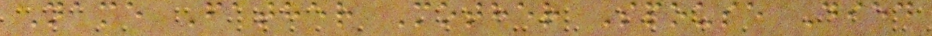Name Father Mother Spouse Died
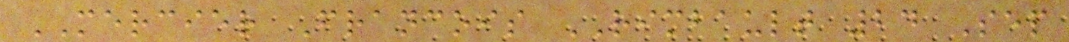MERCIER Francois RIMBAULT 24 Sep
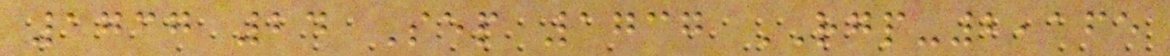1737 24 Sep 1737 RGP-2,165
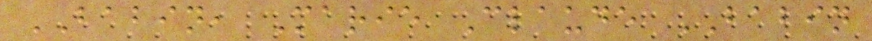BABIN, Marie Claude BABIN
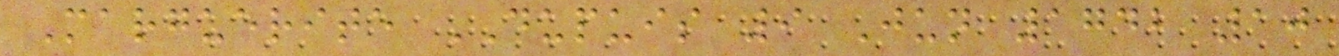Marguerite DUPUIS 9 Jun 1742 10
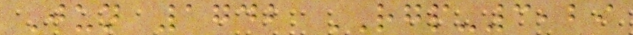Jun 1742 RGP-3,29
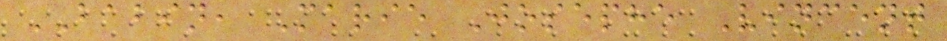BABIN, Marie Josephe Vincent
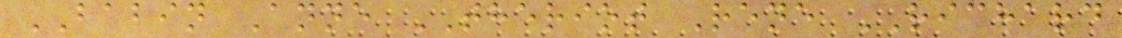BABIN Anne THERIOT Rene RICHARD
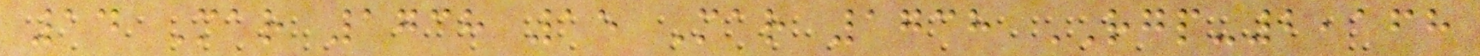14 Mar 1738 15 Mar 1738 RGP-2,168
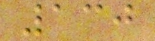130
